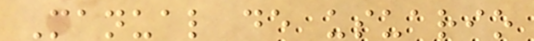Manual de usuario
